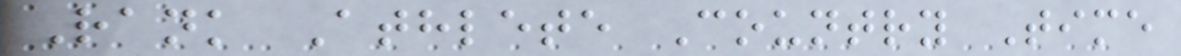Rank Athlete Country Time
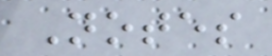Notes
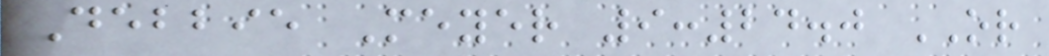Debbie Meyer 9:24.0 OR
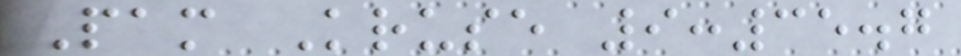Pam Kruse 9:35.7
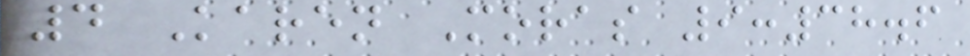4 Karen Moras 9:38.6
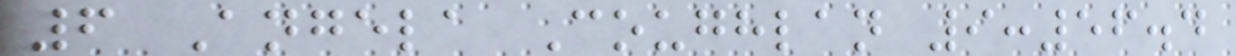6 Angela Coughlan 9:56.4
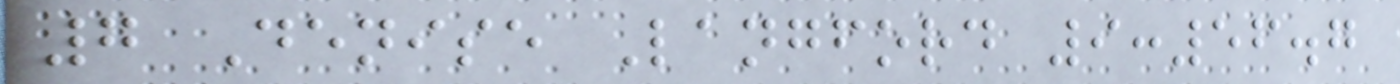7 Denise Langford 9:56.7
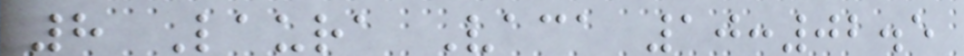8 Laura Vaca 10:02.5
